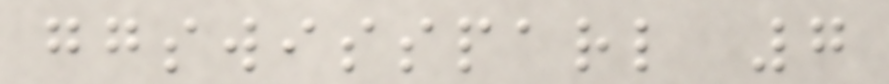ggswissparl 7
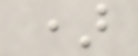)
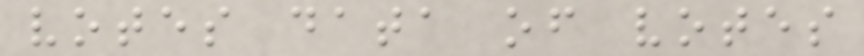votes data of votes
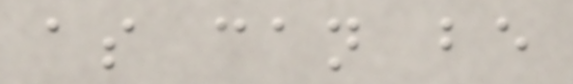as can be
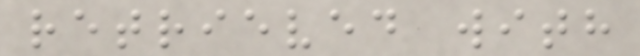retrieved with
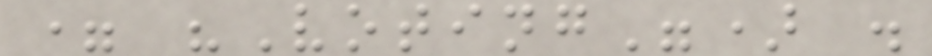= "Voting") .
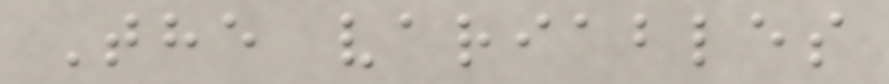The variables
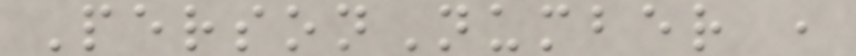PersonNumber ,
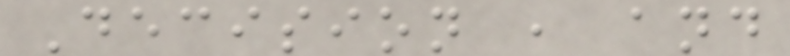Decision , and
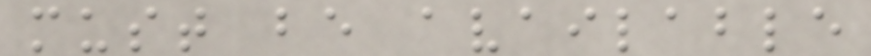must be available
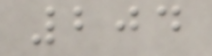204
